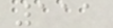111
